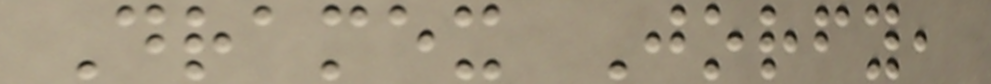Dramex Jorfy,
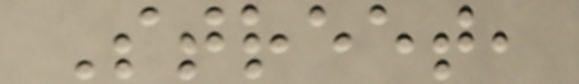Street,
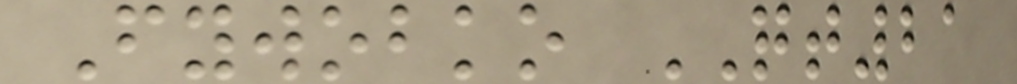Fywobko QT21
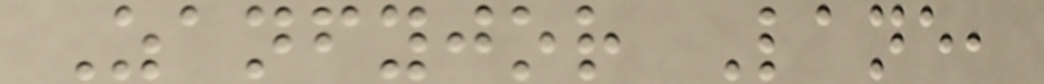Zanfyjor Lane,
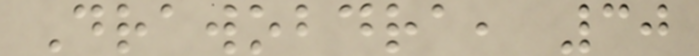Drawobdra, 30
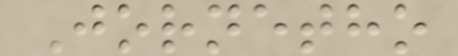Jornetho
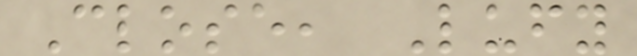Close, Lufy
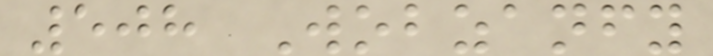508 Wobzanfy
